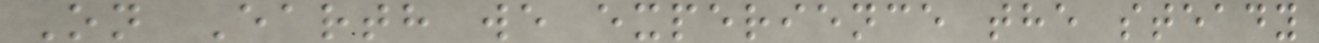On Earth we experience the steady
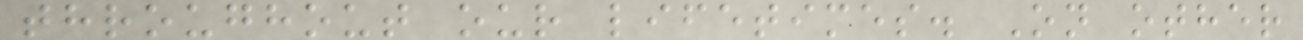throughout our lifetimes. On other
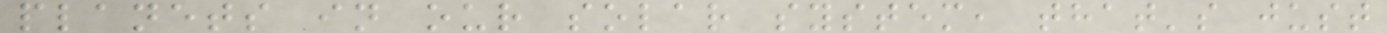planets in our solar system, that's just
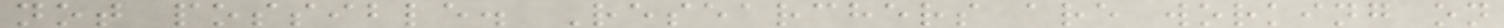not possible. Researchers are working on
